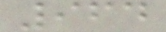964
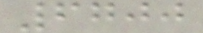6700
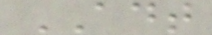ADT
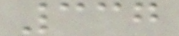337
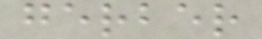gerber
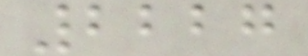2227
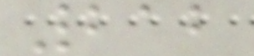212
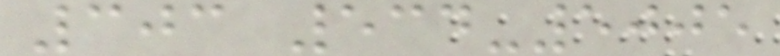303 534-5005
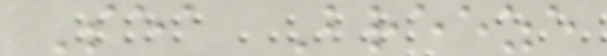Sea Breeze
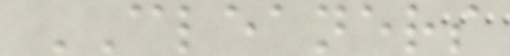CLEANERS
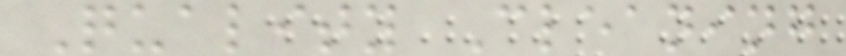Quality Cleaning
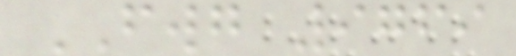FWG 9769
